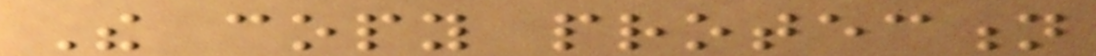The copy protection
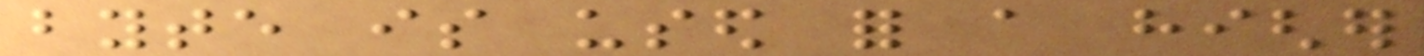byte is used for a higher
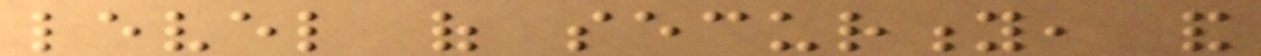level of security, and
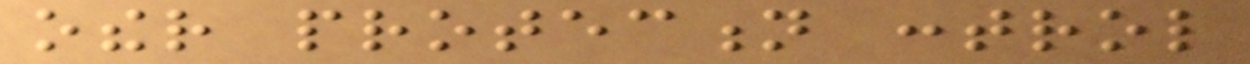other protection control
